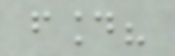found?
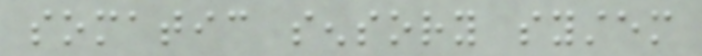somatic sensory system
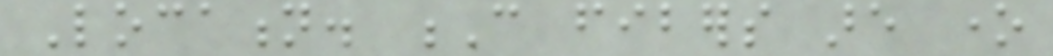Location. C fibers are one
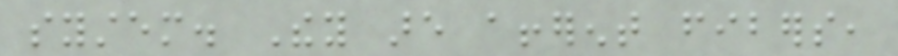system. They are afferent fibers,
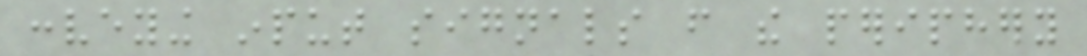conveying input signals from the periphery
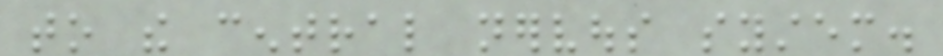to the central nervous system.
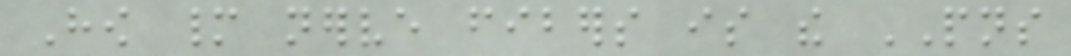How many nerve fibers is the PNS
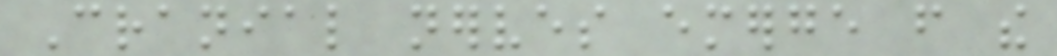Cranial nerves emerge from the
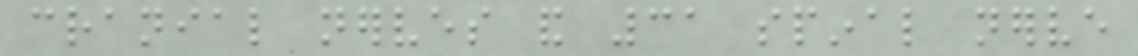cranial nerves and 31 spinal nerve
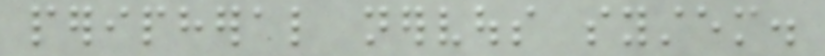peripheral nervous system.
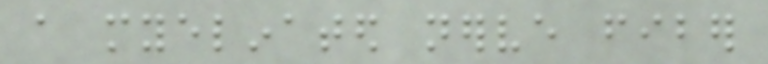a myelinated nerve fiber
